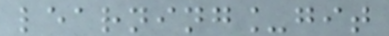learning_git
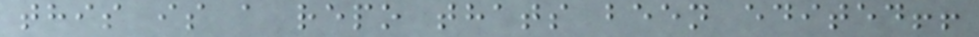this is a repo thats been edited!!
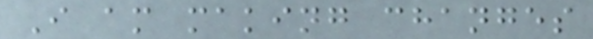I am making changes
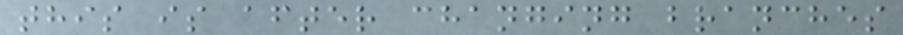this is after changing branches
